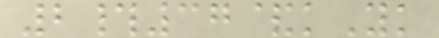2#37&kYk
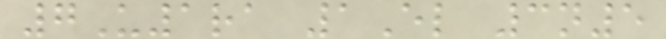7U1ra 1El 3n5
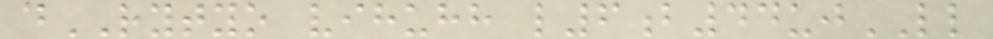dRYTYO vihuhh l6b44ujLL
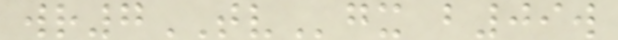wr7TVgx b09w
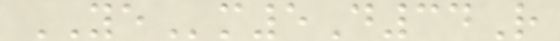YEm5D34R
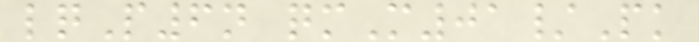lqP6n qmM01/Pk
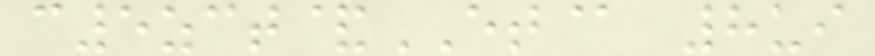c5zct&ET@ 8ui
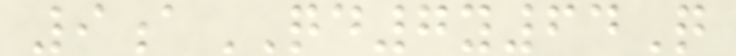9aQD7y64Q
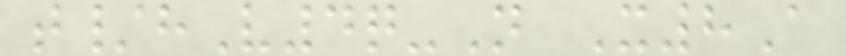t/hV4q-N X8A
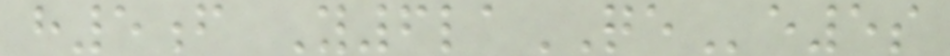h5f Y6laQEe5s
